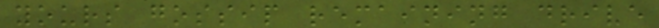yours gossip remaining drive
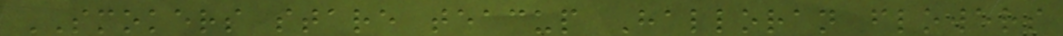SMOKERS stare teacup Halloran flowers
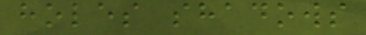holes shadows
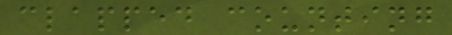clapped counting
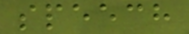speech
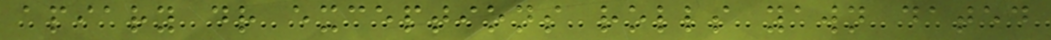apiary dr exceptions rolls yawn dated
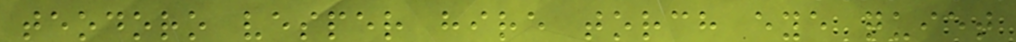teodoro vesper hire torch eye quiet
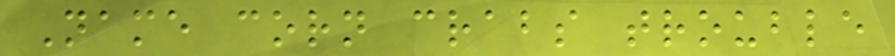Name corn crabs trouble
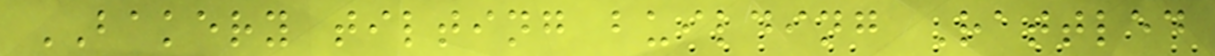BAKERY tilting building Rattled
